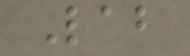Lab
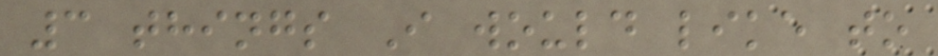3 things I would like to
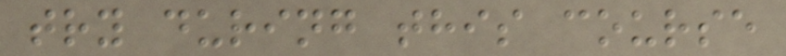try during this course
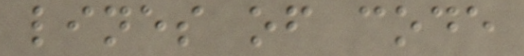lines of code
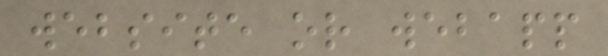website or webapp
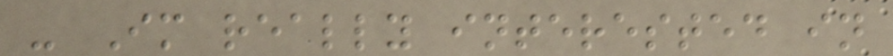- Im really interested in
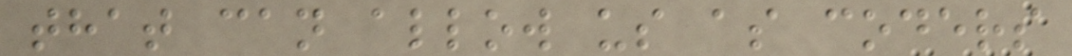that can allow us as coders
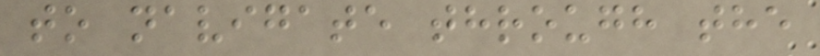to navigate through the
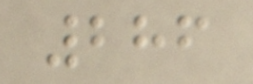286
